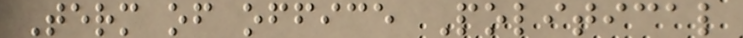Term of office Political
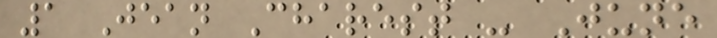1 Jean Charest - June
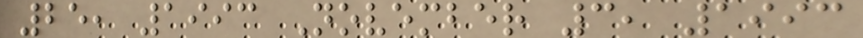25, 1993 November 3, 1993
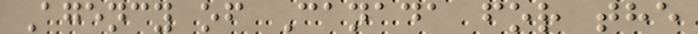Agency of Canada for the
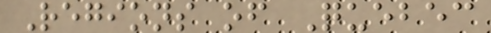Regions of Quebec
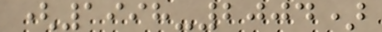(1998-2004)
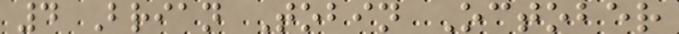4 Brian Tobin October
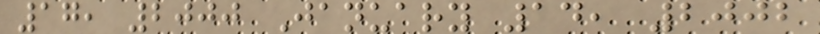17, 2000 January 14, 2002
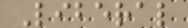Liberal
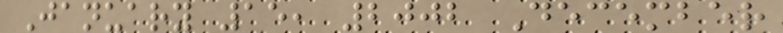January 15, 2002 December
